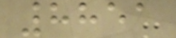8851
